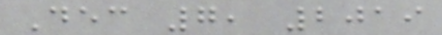Dec 7, 2019
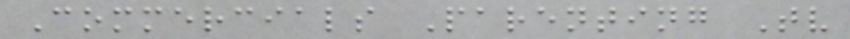Commercials Parenting Tv
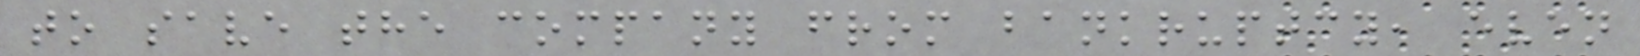to save the company from bankruptcy, even
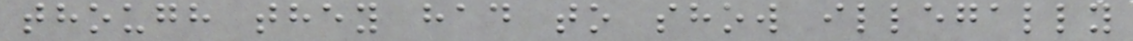though they had to show illegally
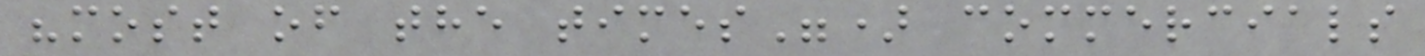"most of the times") commercials
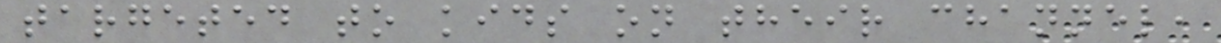targeted to kids on their channel,
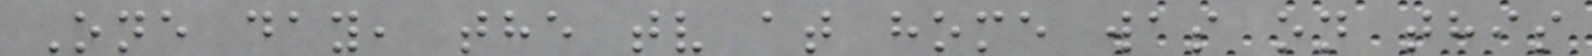One day, the tv at home was on this
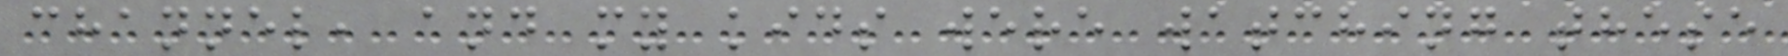channel, and my kids were watching these
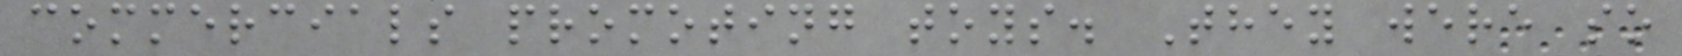commercials promoting toys. They were so
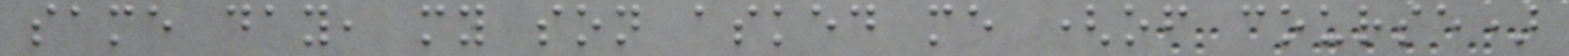same day, my son asked me (of course)
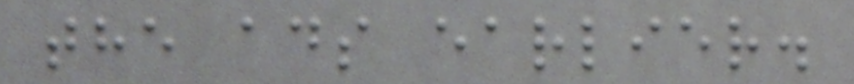the ads earlier.
